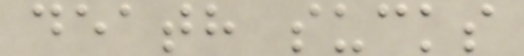death sucks
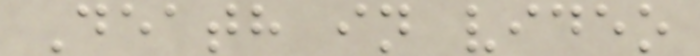Death in video
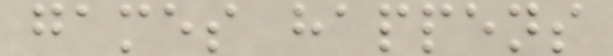games happens
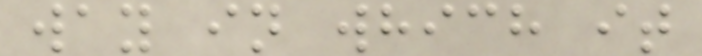way in which it
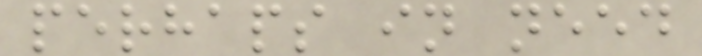perhaps in need
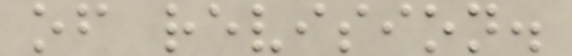of revision.
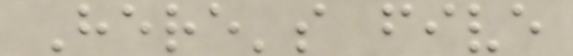Here's five
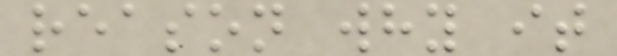reason why it
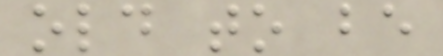old to be
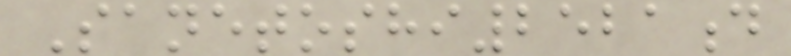Sanetoshi2521d
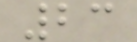23
